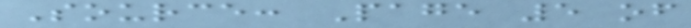Source: Page 5 of
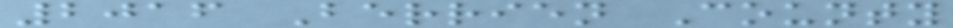2016 Berrien County
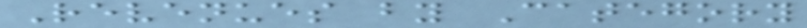Revenues by Category
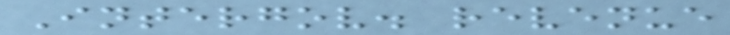Intergov. revenue
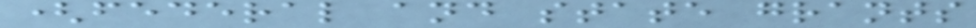(federal and state grants
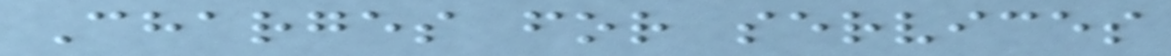Charges for services
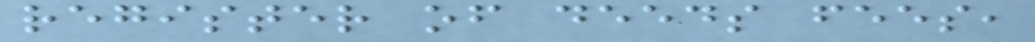register of deeds fees,
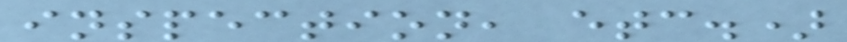inspection, etc.)
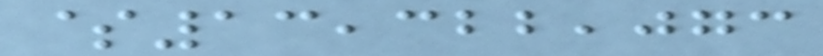$13,322,073
